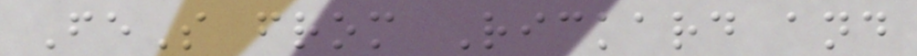FeS from Rickard and
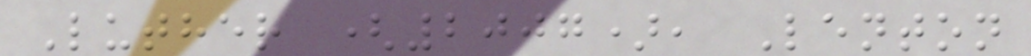Luther (2007), Lenton
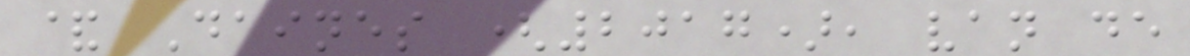& Daines (2017), van de
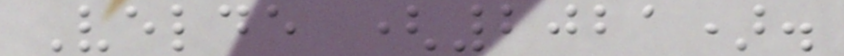Velde (2021).
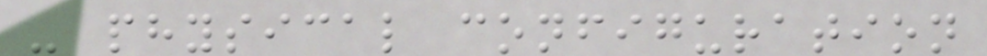- physical configuration
